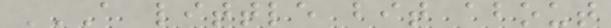A LITTLE BIT ABOUT
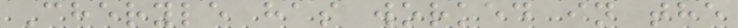Cheryle has worked in the
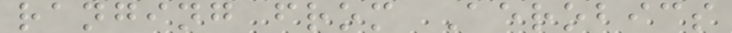ranging from Aerobics
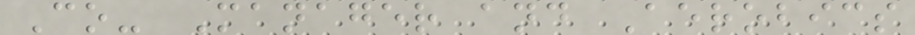Co- Manager and Aerobics
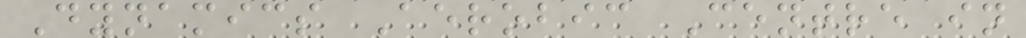Dynamics Aerobic Centre in
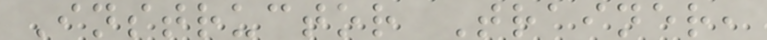Instructor Trainer,
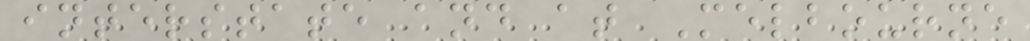interstate and at Melbourne
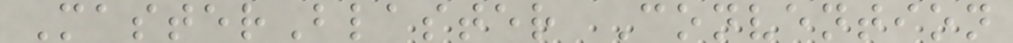MasterBlaster Convention
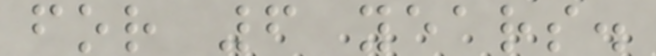for 6 years.
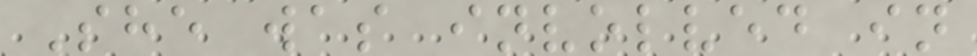She was involved in
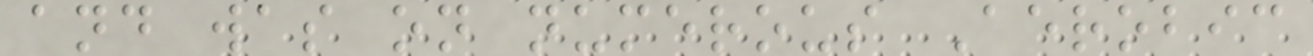and was on numerous Aerobic
